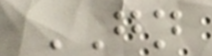GN
